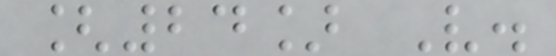[24] V.
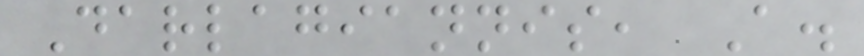Darlagiannis, A.
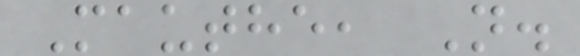Mauthe, N.
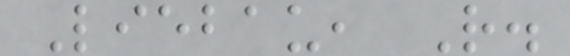Liebau, R.
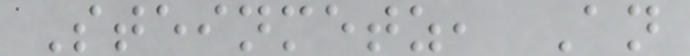Steinmetz, An
